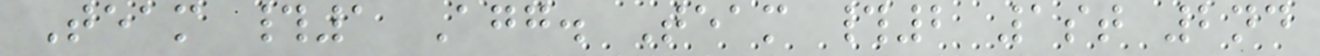Team #1 Agg. Team #2 1st 2nd
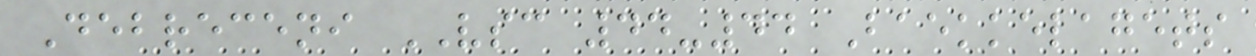Debreceni VSC 44-44 Baekkelagets
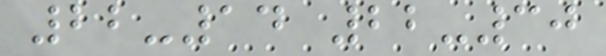22-14 22-30
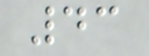43
